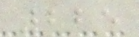225
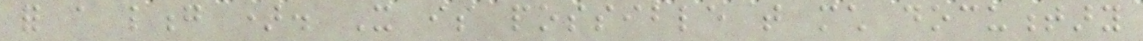for a long time. It is possible that much documentary
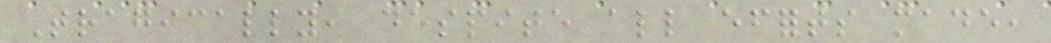Tragically, despite all efforts made,
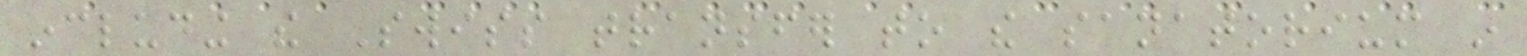including the Swiss transfer to the sanatorium in
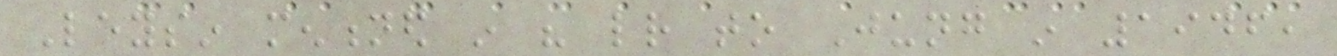Leysin mentioned in his letter to Jung in 1946,
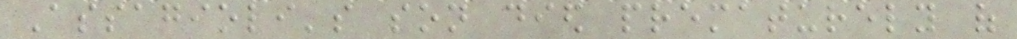Assagioli's son died prematurely of
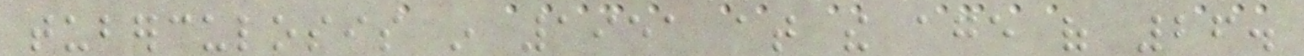tuberculosis in 1951 at the age of 26.
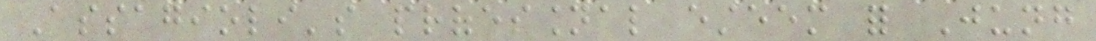Assagioli's professional esteem for Jung
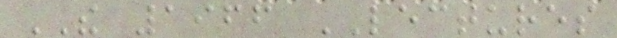THE 1966 LECTURES
